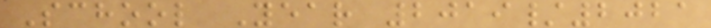School Year 2019/2021
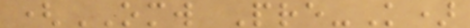(OMW Pre-K)
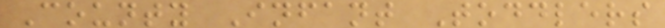County Infant Toddlers
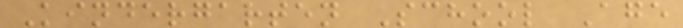Kindergarten School Age
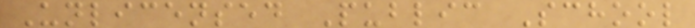Unlicensed Public School
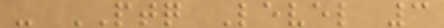- PTQ Level 3
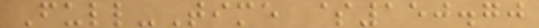Full-Time $150.70
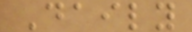Daily
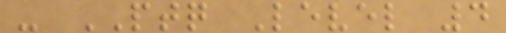- PTQ Level 4
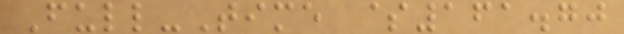Full-Time $161.70
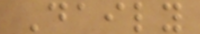Daily
